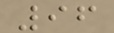96
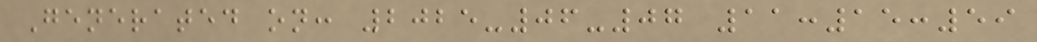Generated on: 2025-06-07 11:15:59
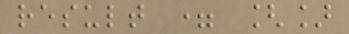result = []
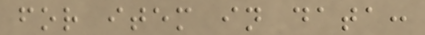for item in data:
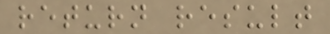return result
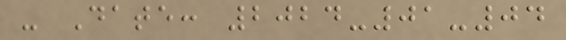- Date: 2024-01-04
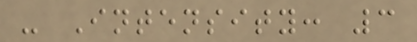- Intensity: 3
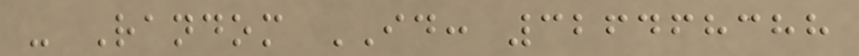- Random ID: 326468388
